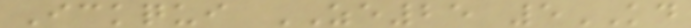Ickqui ZE25 5KD
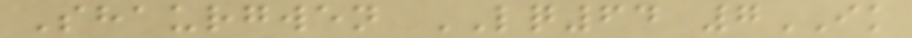Shaurgwen LQ64 7IK
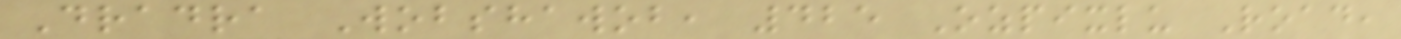Dradra Wobshawob, 425 Ozpixlu Road,
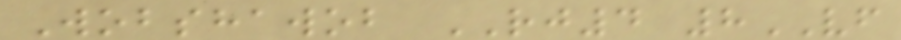Wobshawob RJ4 8VF
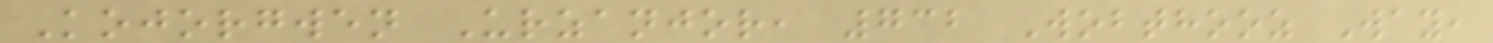Kojorgwen Urzanjor, 732 Wobthooz Way,
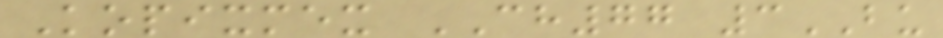Kopixmex CH77 3BU
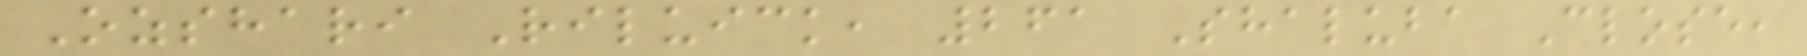Ozshari Riluick, 261 Shaluba Close,
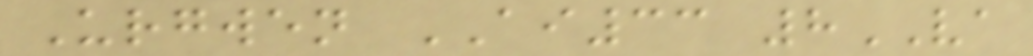Urgwen AI33 8VA
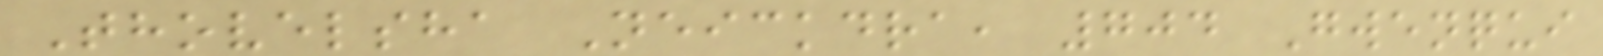Thovelsha Neickdra, 704 Gwenqui
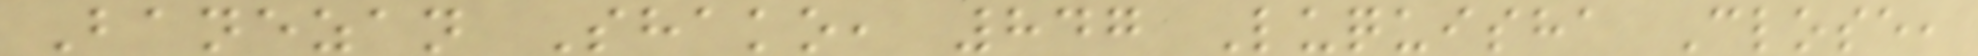Banezan Shako, 847 Luquisha Close,
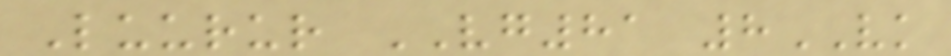Luurur VG81 8VK
